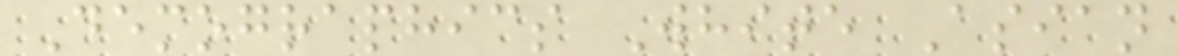Demographics White Asian
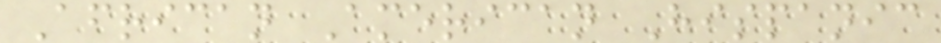African American Hispanic
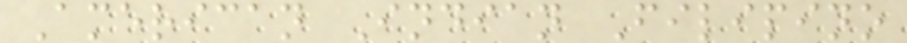American Indian Filipino
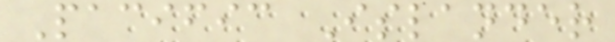Pacific Islander
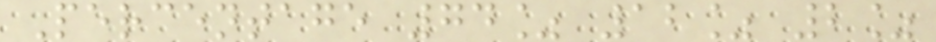Percentage 74% 12% 2%
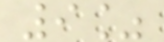9%
